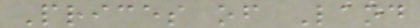Prices of Land
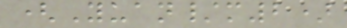(Yuan/m2)
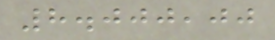8.000,00
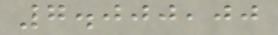7.000,00
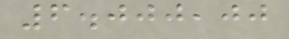6.000,00
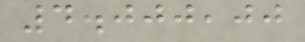4.000,00
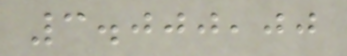3.000,00
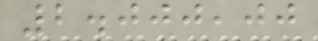2.000,00
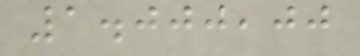1.000,00
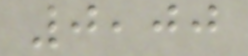0,00
